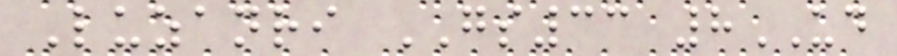Luzanri GS33 8UD
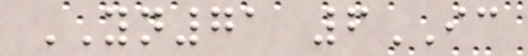YN71 6IC
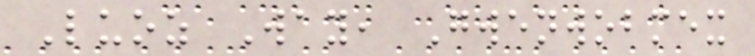Luoz Way, Gwenwobmex
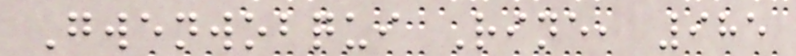Gwenwobqui Rine, 985
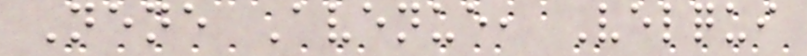Nene Avenue, Velqui
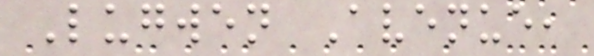Lugwen Avenue,
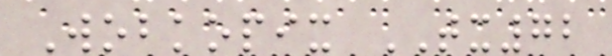Wobkopix TX72
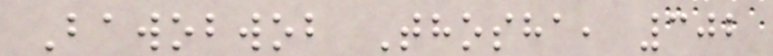Bawobwob Thosha, 302
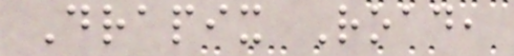Drapix Road,
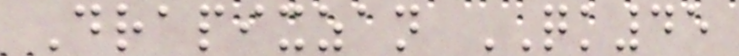Drapixzan QK45
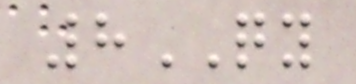8QY
